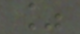%
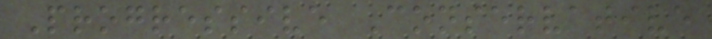Progressive Conservative
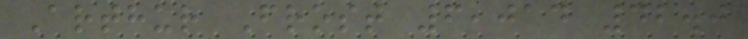Arthur Frost 6,014 42.0
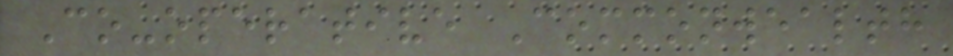Co-operative Commonwealth
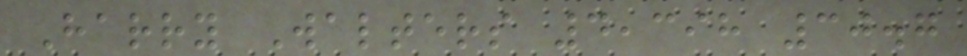Harry Walters 4,398 30.7
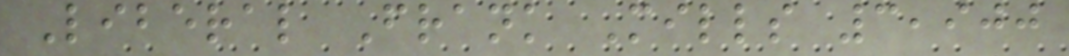Liberal Frank Mills 3,900
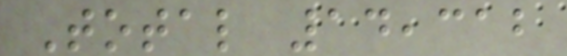Total 14,312
